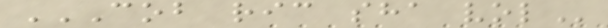COB RIC SHA VOL
